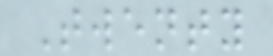Twenty
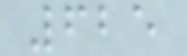625
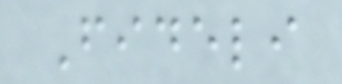Fideli
